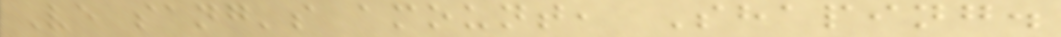Ve sang's amount, Shaping.
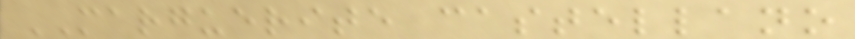MARGUERITE castellano
